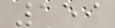159
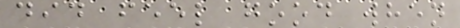did feel good when
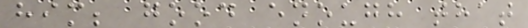him; good enough that
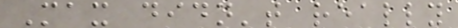Max didn't really
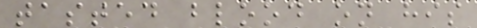tasted blood on his
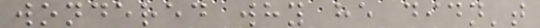wondered why he didn't
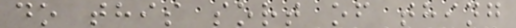do this sort of thing
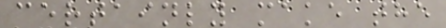certainly make the
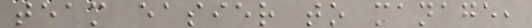team easier to manage,
